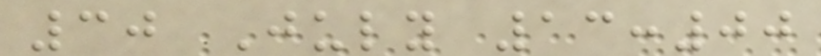30 July 13:00
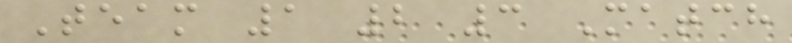Team 1 2 3 Match
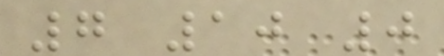7 10 0
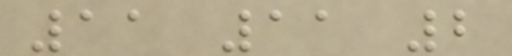11 11 2
